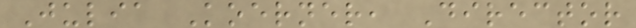Julia Koerner, Director
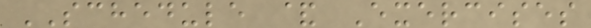SCHEDULE & Exercises
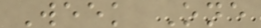Week One
